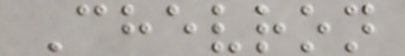Chevron
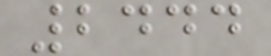2444
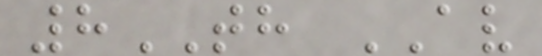8TH AV
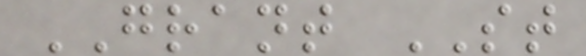GRANT ST
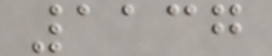1137
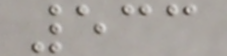533
